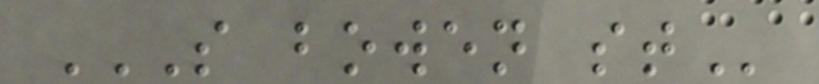S BOWEN ST
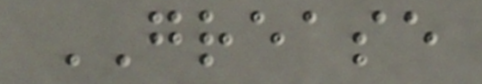GREASE
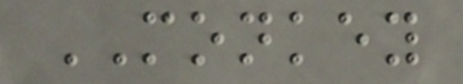MONKEY
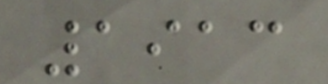1913
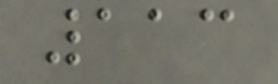113
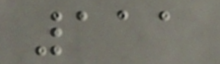111
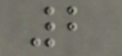2
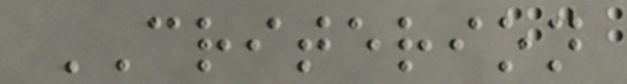CRITERION
